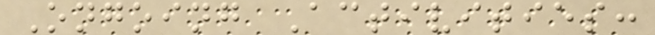Ongoing Activities:
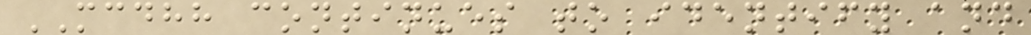MCDHH continues to identify and
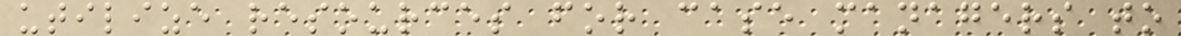utilize resources for case managers to
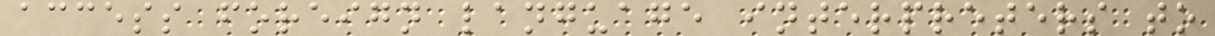access foreign language interpreters to
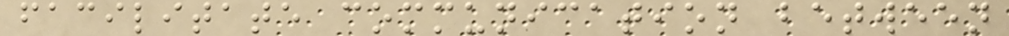facilitate communication between
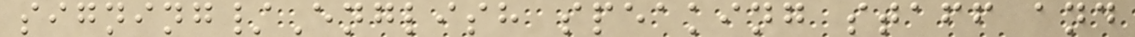signing/English speaking staff and
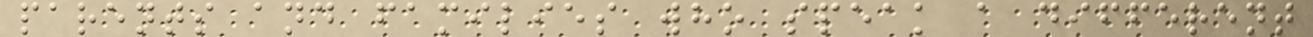parents and families who speak a different
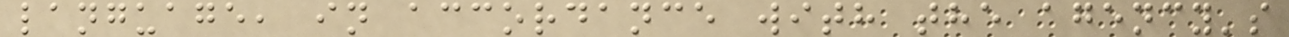language, in accordance with the agency's
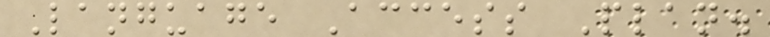Language Access Plan.
